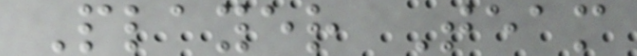Player Team
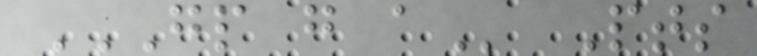GP G A Pts
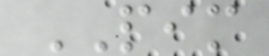PIM
